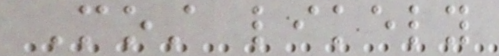Most likely
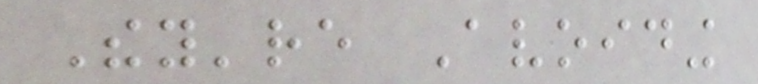They're Avoiding
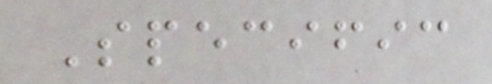Specific
